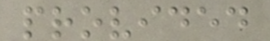provided
